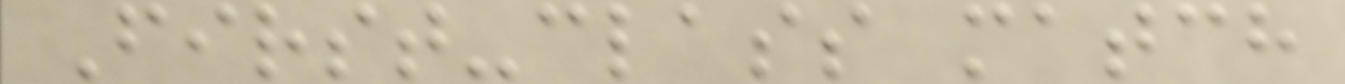First-class match
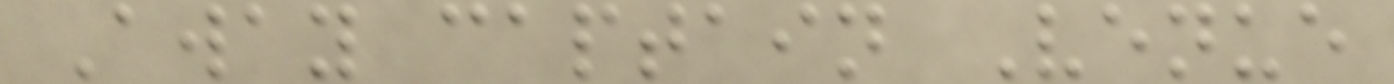Away captain Venue
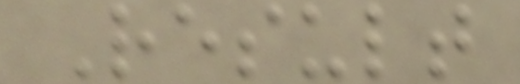Result
